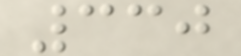330
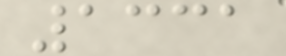1331
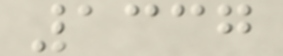1337
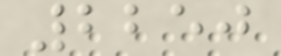2250
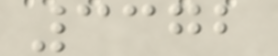3372
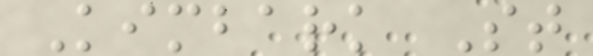Kimbark St
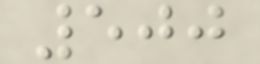500
